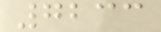7233
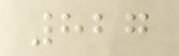827
